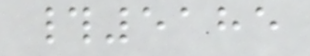#5185
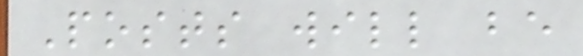Posts will be
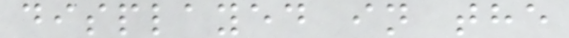displayed in the
